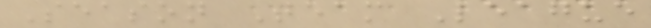Season Team League
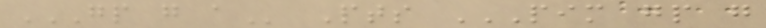GP G A Pts PIM GP G
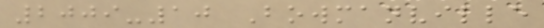2009-10 Bowmanville
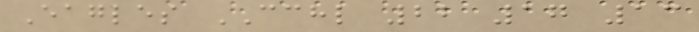Eagles CCHL 22 17 13
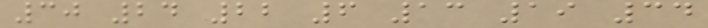30 24 22 6 13 19 34
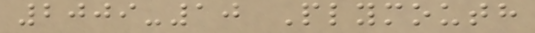2009-10 Plymouth
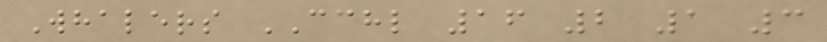Whalers CCHL 16 2 1 3
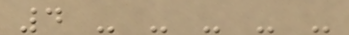4 - - - - -
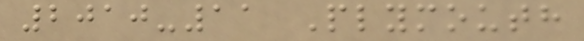2010-11 Plymouth
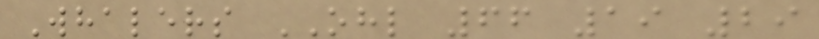Whalers OHL 66 19 29
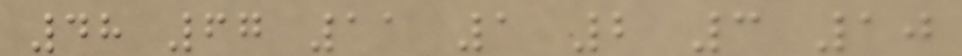48 67 11 1 2 3 10
